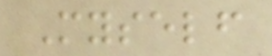Myself
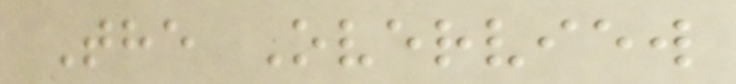The Overview
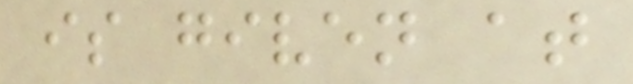is given at
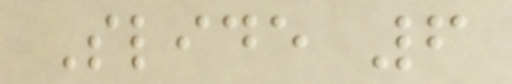Slide 6
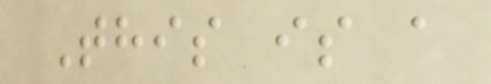This is a
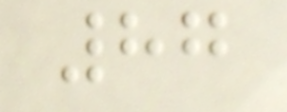87
